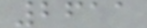2611
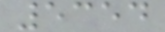5354
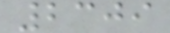2309
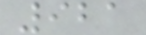921
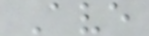Ave
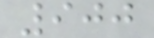900
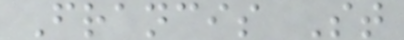Francis St
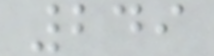249
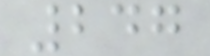247
